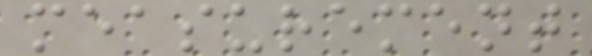measurement
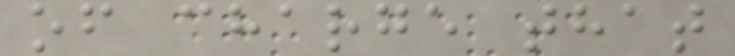of charge that
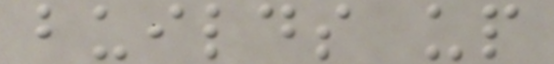builds up
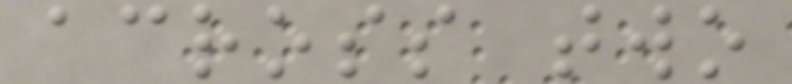across two
